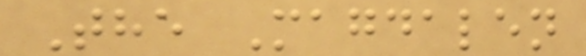The Magdalen
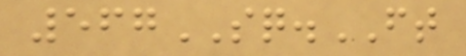567SQ.FT
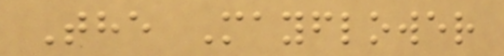The Mayflower
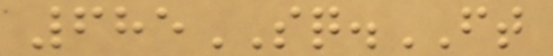685SQ.FT
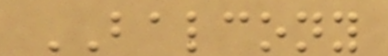BALCONY
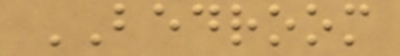BEDROOM
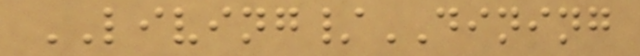LIVING/DINING
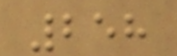258
